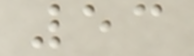53
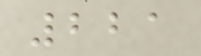221
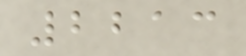2213
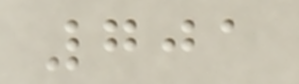701
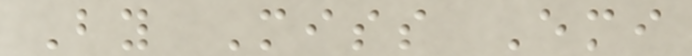By Miss Emi
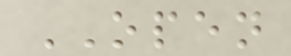OPEN
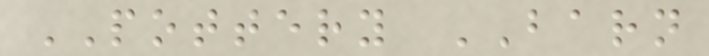POTTERY BARN
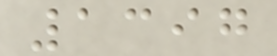1397
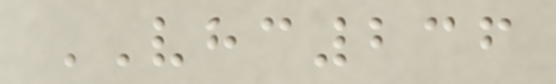VHC236
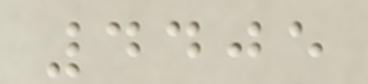4405
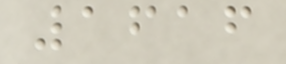1616
